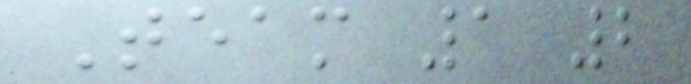Team 1 2
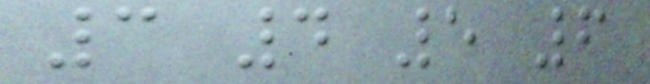3 4 5 6
